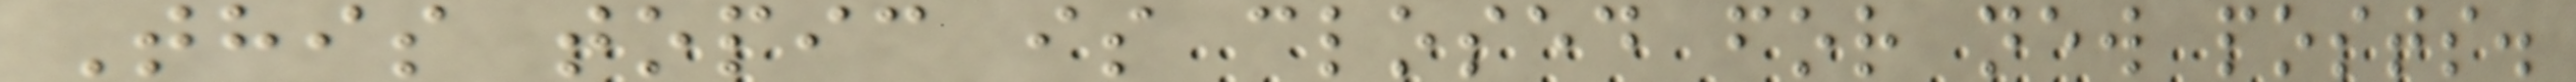This topic is closed for new posts.
